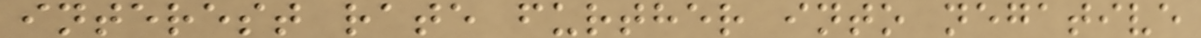interest rate further into negative
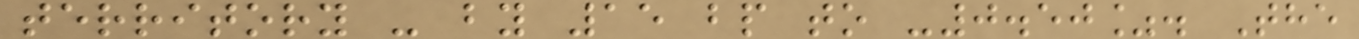territory - by 15 bp to -0.50%. The
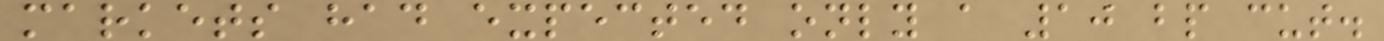markets had expected only a 10 bp cut.
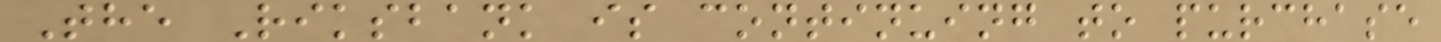The Riksbank is continuing to purchase
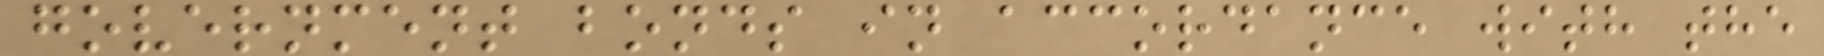government bonds in accordance with the
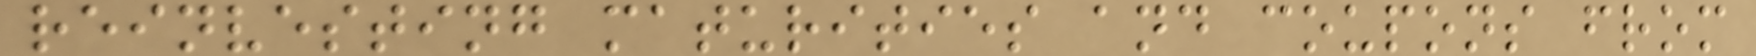reinvesting maturities and coupons from
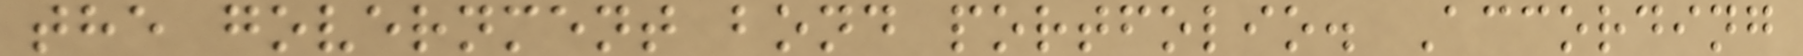the government bond portfolio. According
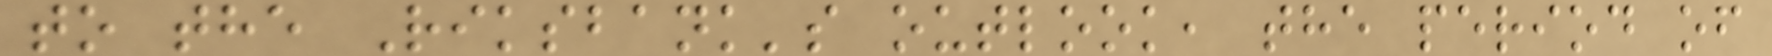to the Riksbank's outlook, the period of
